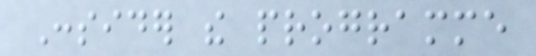Consider the programme
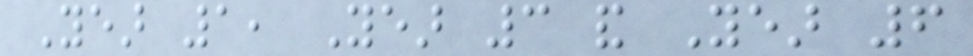Year 1, Year 3 and Year 6
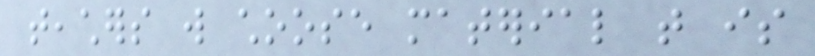teachers will choose material that is
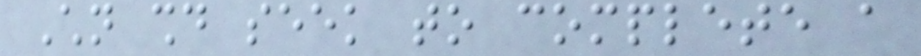Children should seek to complete a
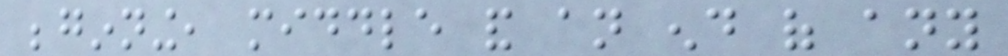beginning, middle and an end of any
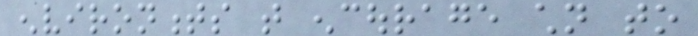environments that encourage children to
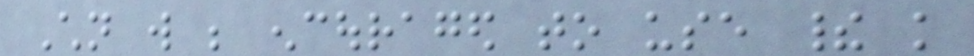Children will be encouraged to use their knowledge
